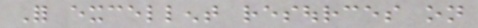For excellent resources on
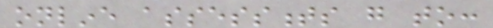online assessments go to:
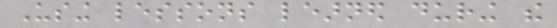Using lessons learned during the
